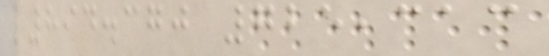894.370 725,313
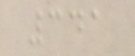341
